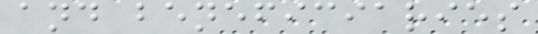and beneficiaries
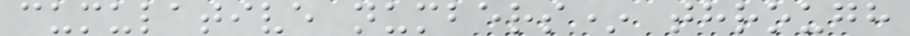cumulative numbers* through
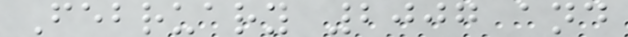February 2007 and
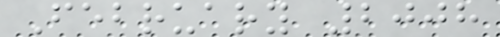February 2008
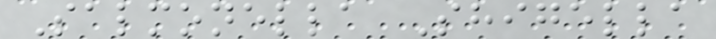Salmonella Shigella
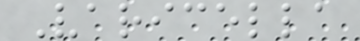Varicella
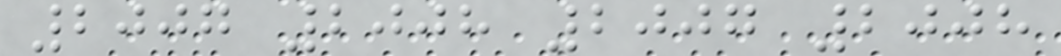2007 2008 2007 2008
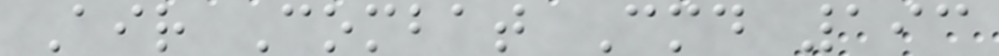Air Combat Cmd 193
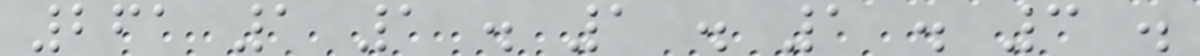261 1 1 . 1 . 1 . 3 .
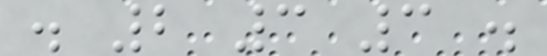. 2 3 3 .
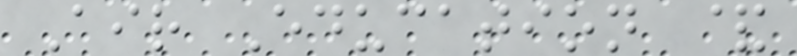Air Education &
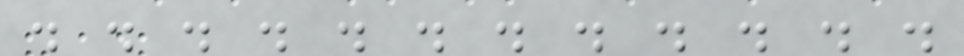. . . . . . . . . . . .
